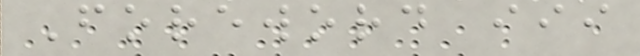Foreword iii
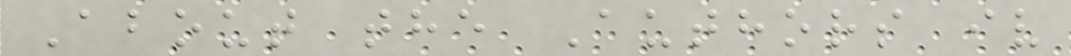About the Authors iv
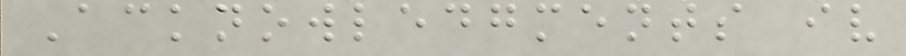Acknowledgments iv
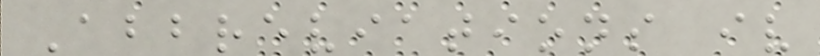Abbreviations iv
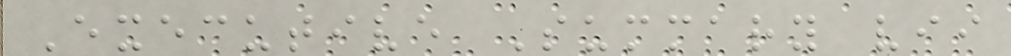Executive Summary vii
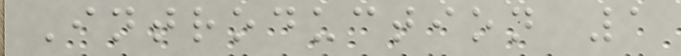Introduction 1
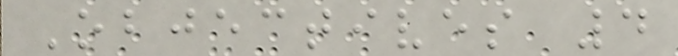Objectives 4
